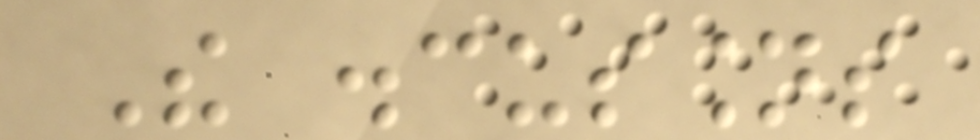The discussions
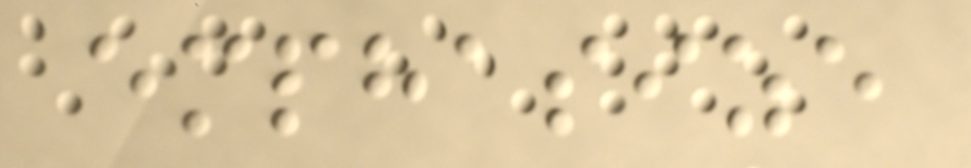emphasize
